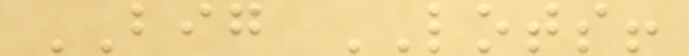BIG LOTS!
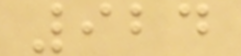924
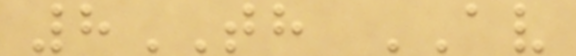8TH AV
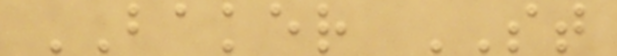BAKER ST
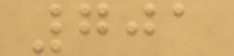701
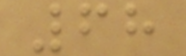68
